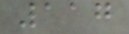117
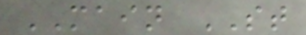MAIN ST
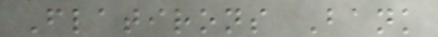Flatirons Bank
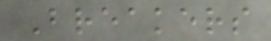Breakers
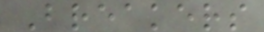Breakers
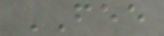FEE
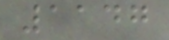1147
